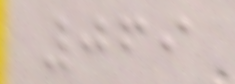069
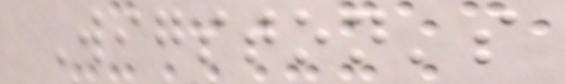Wigston's
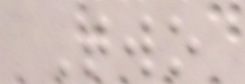Two
